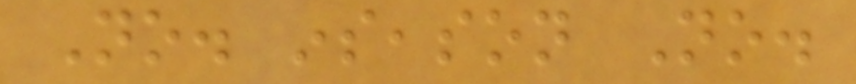No. inseason No.
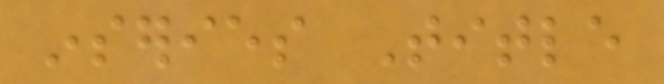inseries Title
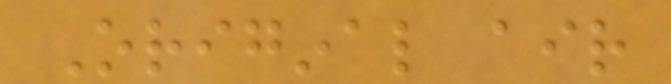Original air
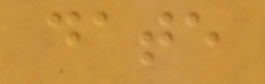date
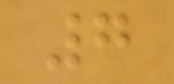7
